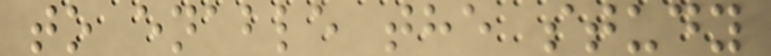to enable the study
